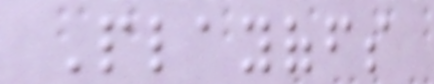Playoffs
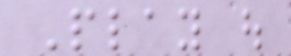Play out
